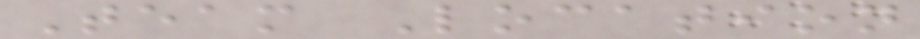Team Location
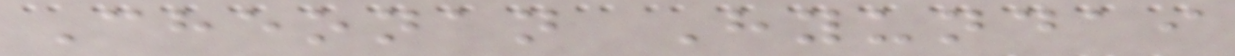Cheonan Hyundai
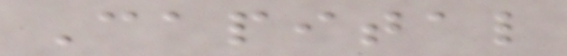Capital
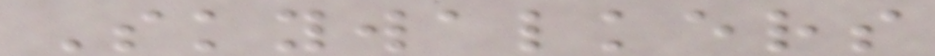Skywalkers
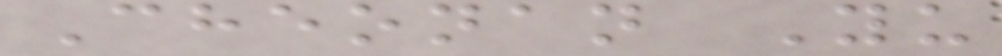Cheonan Yu
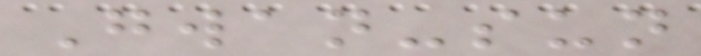Gwan-sun
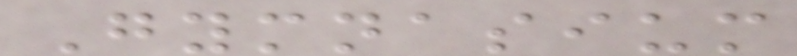Gymnasium
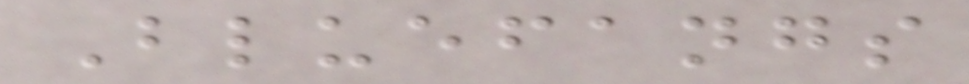Bluefangs
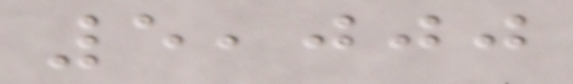5,000
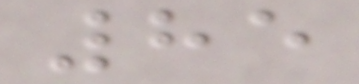85
